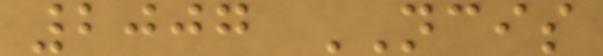2007 NCIS
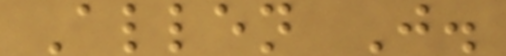Allen J.
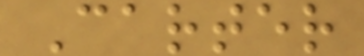Carter
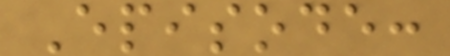Episode:
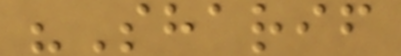"Sharif
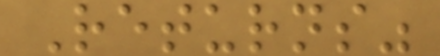Returns"
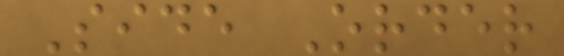Side Order
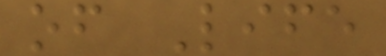of Life
